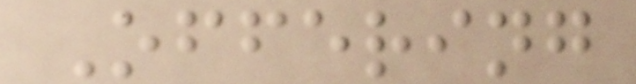Offering
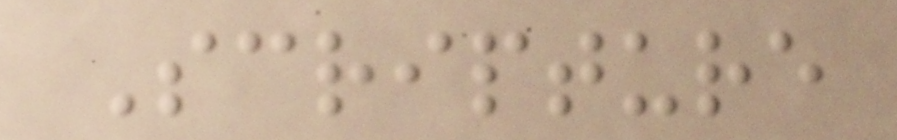Scripture
